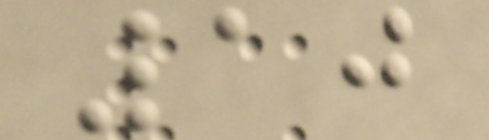10
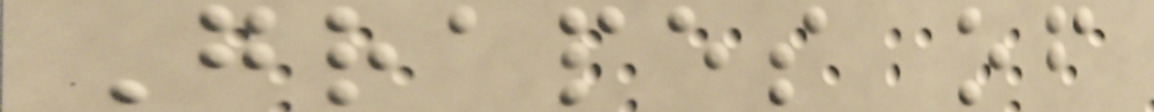Grapes of
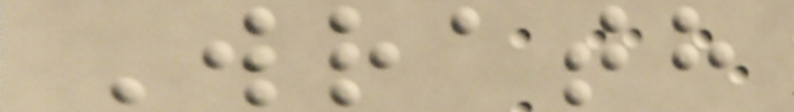Wrath
